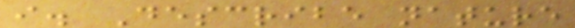i. Describe nature
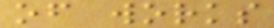of works
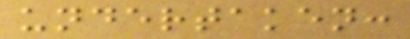undertaken:
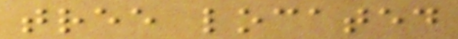tree located
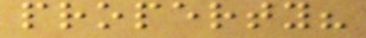property?
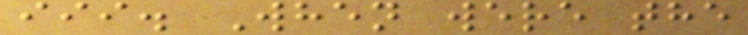iii. When were the
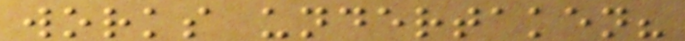works undertaken?
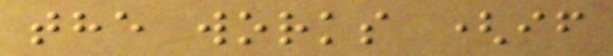the works (if
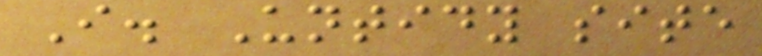I. Untidy site
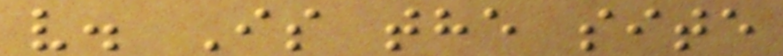v. Is the site
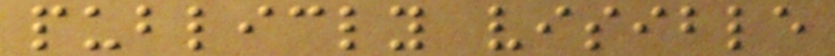publicly visible
